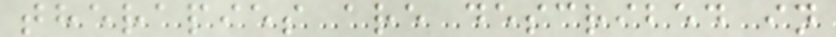therapies are described in
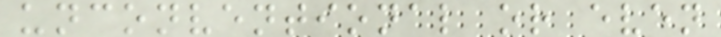unconventional or even
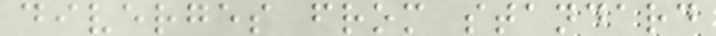diverges from standard
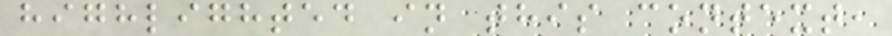highlighted in this context,
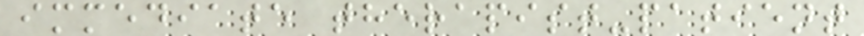immediate therapist-patient
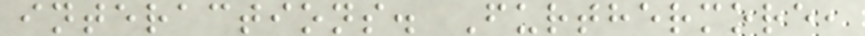interactions. Furthermore,
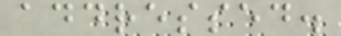addressed.
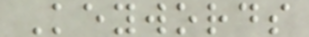Keywords
